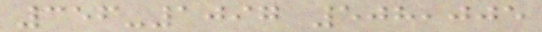356-1097 508,005
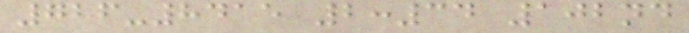726-8415 2:34 102nd
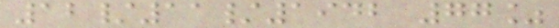12/11/1942 77%
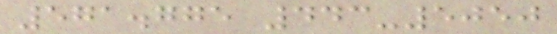571.775 443-5050
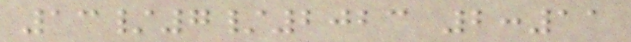13/7/2023 2:11
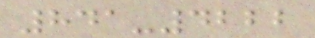841-4222
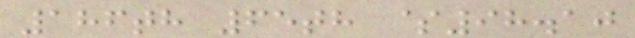186th 65th $98.10
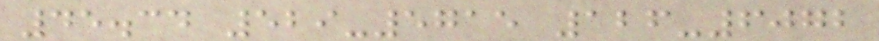45.34 529-5715 126-6072
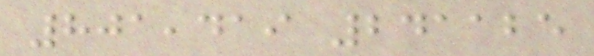801,419 241125
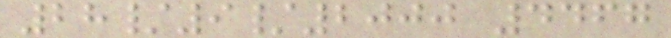28/9/2000 4467
